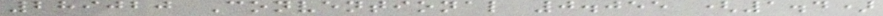289020 Conventional 0.055 (1.4)
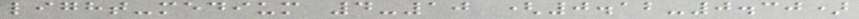light-medium 4-10 (0.12-0.30)
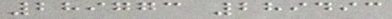289773 289493
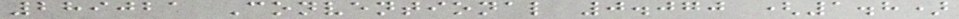289021 Conventional 0.070 (1.8)
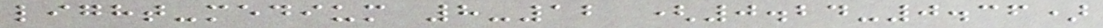light-medium 8-12 (0.24-0.36)
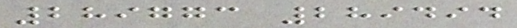289773 289494
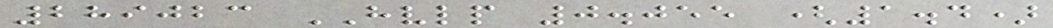289023 HVLP 0.055 (1.4)
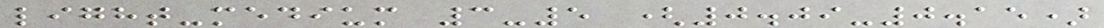light-medium 3-5 (0.09-0.15)
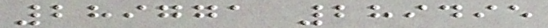289771 289495
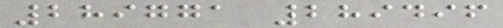289771 289496
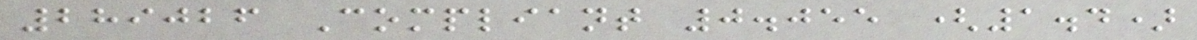289026 Compliant 0.055 (1.4)
